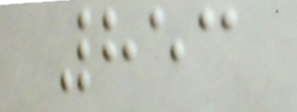853
